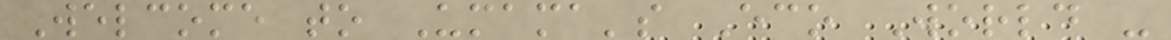Welcome to Umama's Eco World -
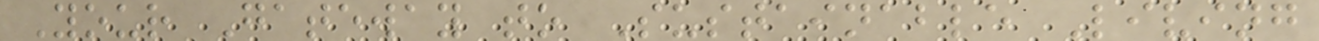Your Gateway to Sustainable Living
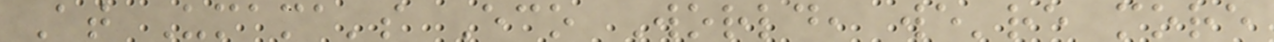At Umama's Eco World, we're more
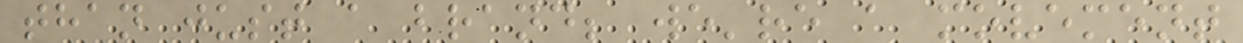than just a brand; we're a movement
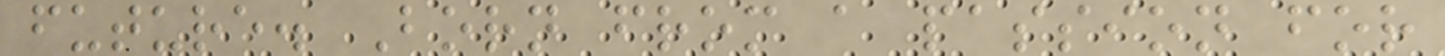future. Born from a passion for
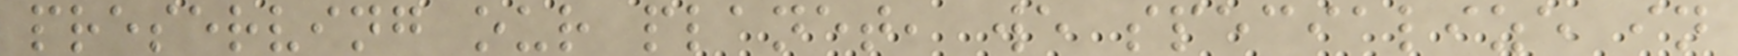preserving our planet, we specialize in
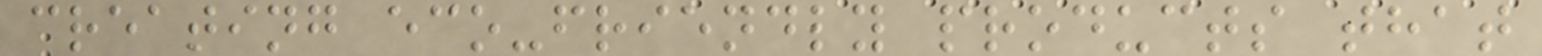creating eco-friendly products that
